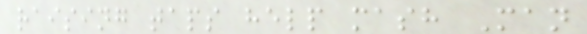raising taps help mash Man
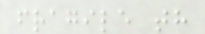fragile th
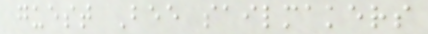guest Bee sailmakers
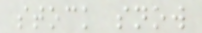stock snow
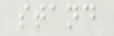stand
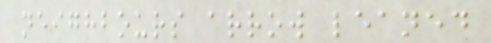neighbours arrow leaned
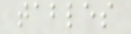tables
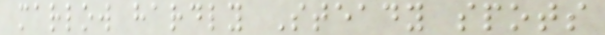marlow hardly Steady spots
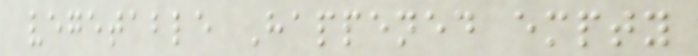vegetable Happened empty
